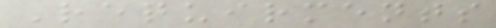Requirments
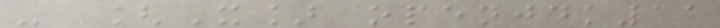- [X] openjdk11
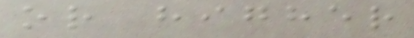or higher
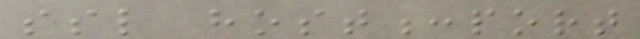ssl host:port
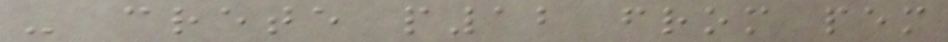- crete p12 from pem
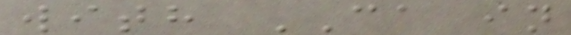with CA in
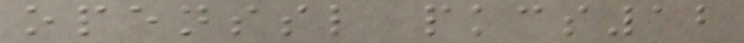openssl pkcs12
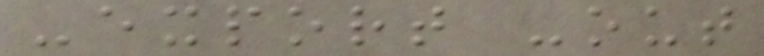-export -out
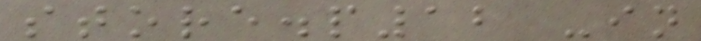store.p12 -in
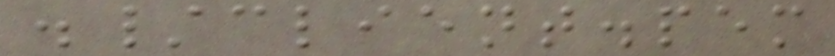./client.pem
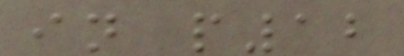in p12
